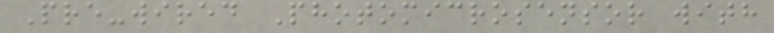Pre-wired Photomicrosensor with
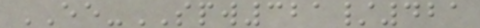EE-SPW321/421
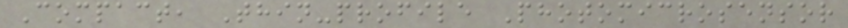Compact, Thin-profile Photomicrosensor
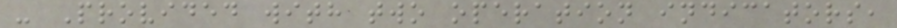- Provided with two operation indicators,
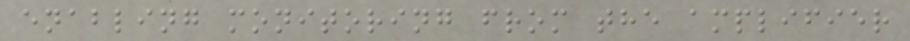enabling monitoring from the amplifier
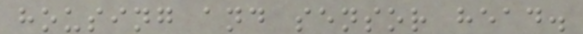housing and sensor head.
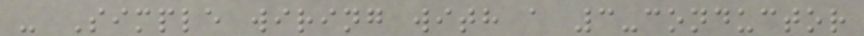- Simple wiring with a 3-conductor
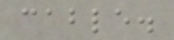cable.
